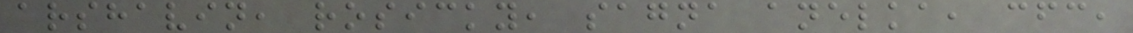arshavin, rosicky, sagna anelka, cfc,
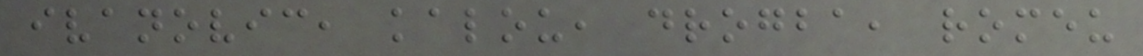ivanovic, kalou, drogba, romeu
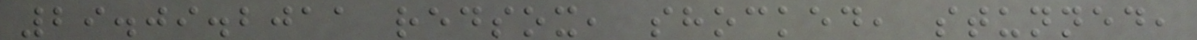29.09.2011 redsox, shocked, stunned,
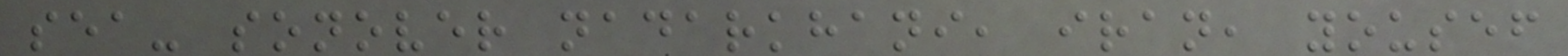sea- sonover nadarkhani, iran, yousef
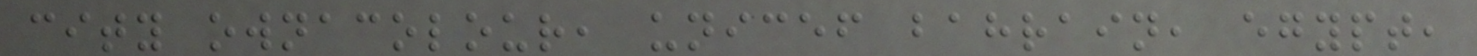city ownacolour, unicef bahrain, egypt,
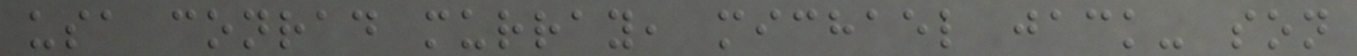usa conrad murray, michael jack- son
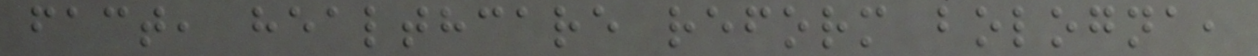fact, healthcare reform bologna,
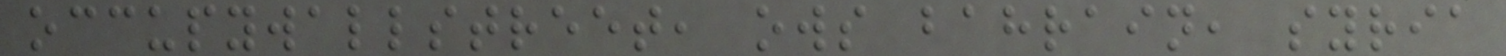occupywallstreet, ows bahrain, syria
